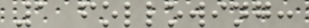1 following:
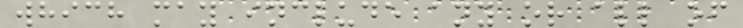which may include any or all of
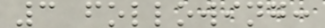3 following:
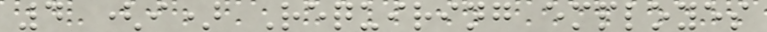4 (i) Requiring employes
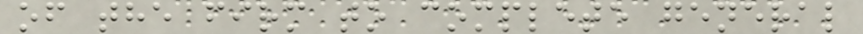of the firm to complete general
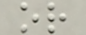or
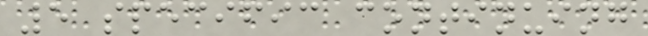5 specific continuing
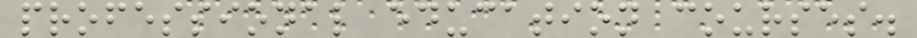professional education courses.
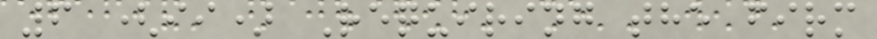6 (ii) Requiring the firm
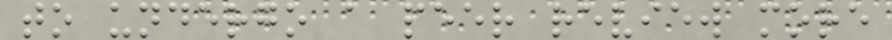to undergo a peer review more
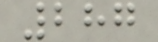287
